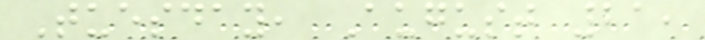Tuesday, August 21,
